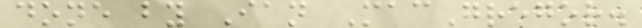done by Ian MacGregor.
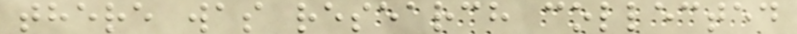there was research collected
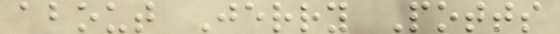about Jerry Potts
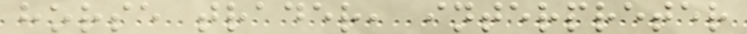horse trader, interpreter
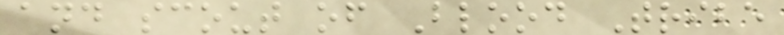and scout of Blood Tribe
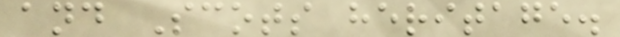and Scots heritage.
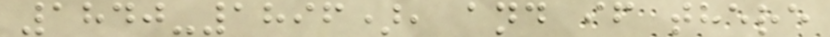1840-1896), and if there
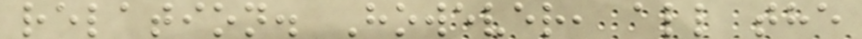relation. However, all the
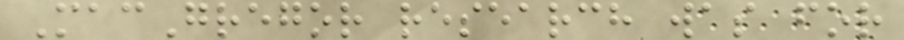MacGregor research was for
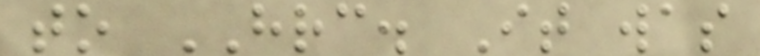to HRC. It was
